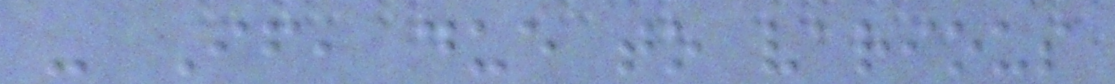- If, due to various
